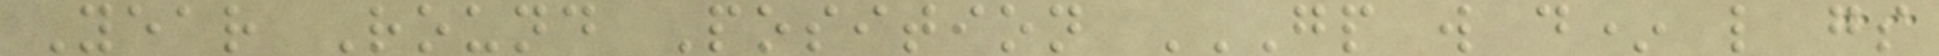Year Round Position GP W D* L GS
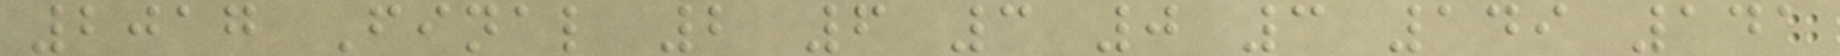2017 Final 2 6 3 0 3 149 141
